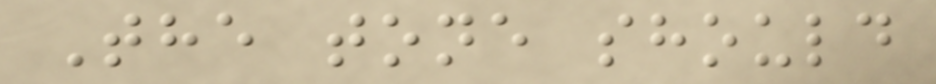The tone should
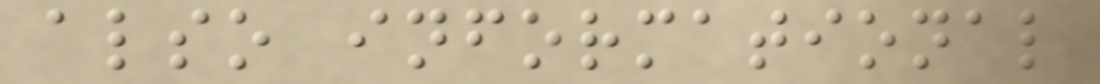also informational
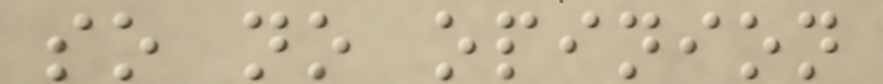so no opinion
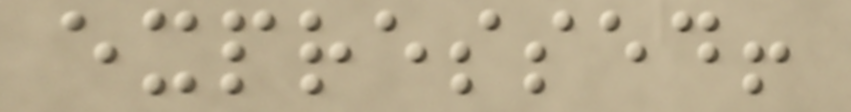expressed!
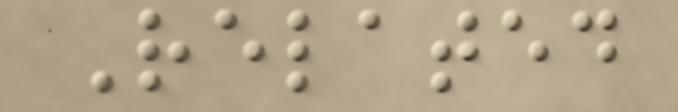Related
